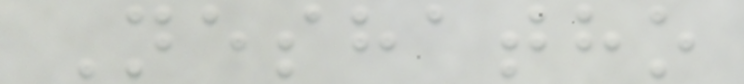Neshatho
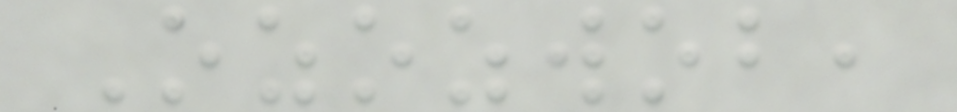Ozozwob,
